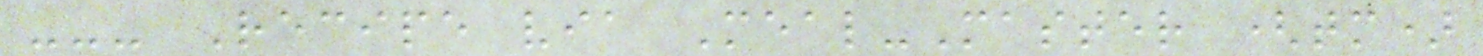--- Recipe via Meal-Master (tm)
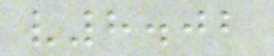v8.02
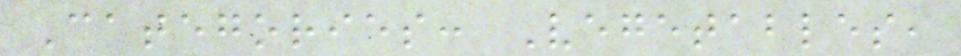Categories: Vegetables,
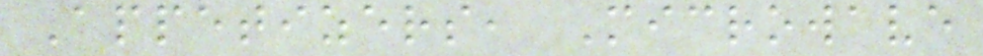Appetizers, Microwave
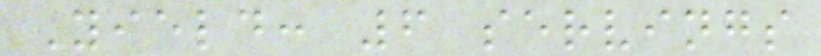Yield: 6 servings
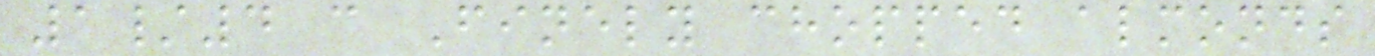1/4 c Finely chopped almonds
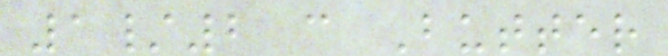1/2 c Butter
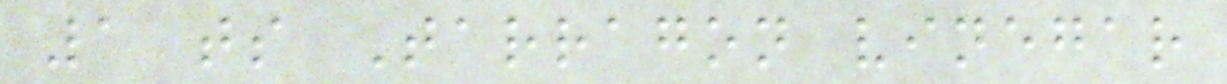1 ts Tarragon vinegar
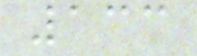133
